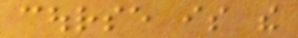course is the
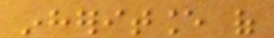inheritance of
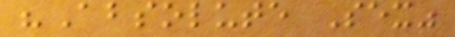"Absolute Sex"
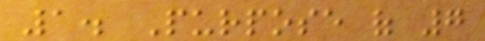1. Purpose of 7
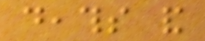deaths and
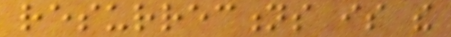resurrections is the
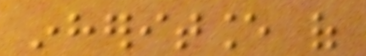inheritance of
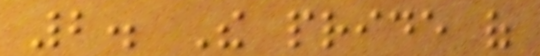2. The pride of
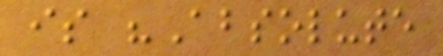is "Absolute
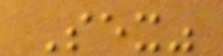Sex"
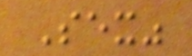Sex"
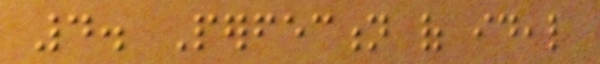4. Perfection of ideal
